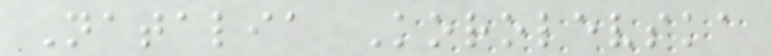Natalia Korolevska
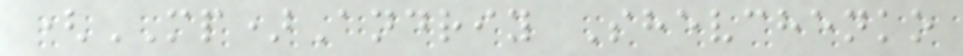(MP)Andriy Shevchenko
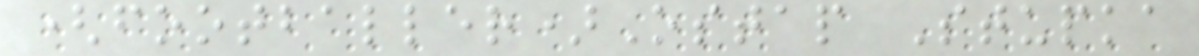(footballer)Ostap Stupka
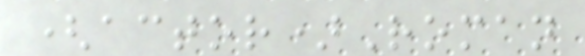(actor)Roman
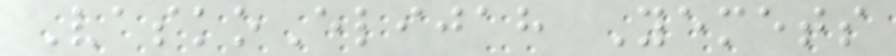VaskoElijah Yemets
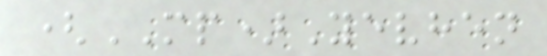(MP)Yevhen
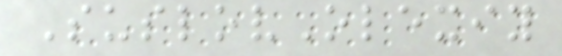SuslovOlexiy
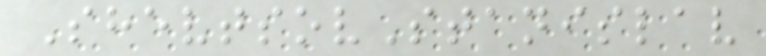ShevtsovStanislav
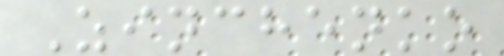Zinchenko
